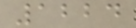1224
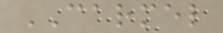CARMEL
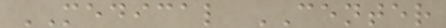MEDICAL CENTER
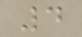4
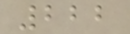222
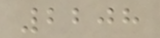2208
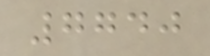7740
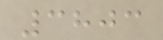3803
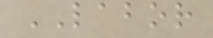LABOR
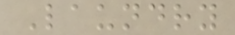Laundry
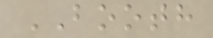BOOTH
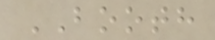BOOTH
